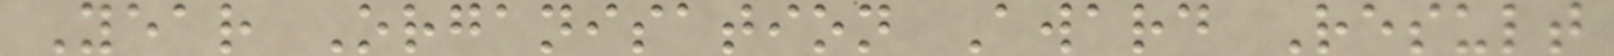Year Organisation Award Result
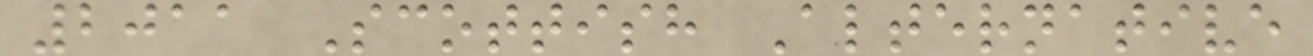2011 Scottish Alternative
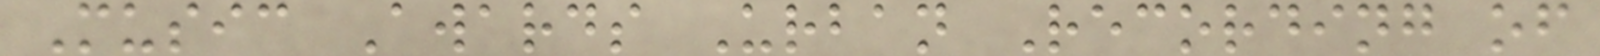Music Awards Urban Recording of
